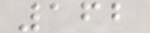162
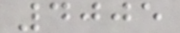4005
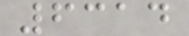6314
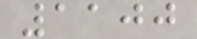1100
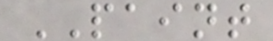PAINT
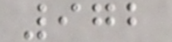972
